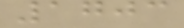1703
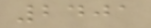2401
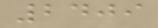2409
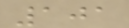101
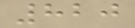820
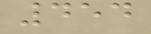454
